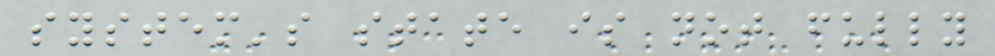system's state is not fully
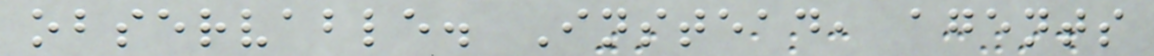observable. Instead, agents
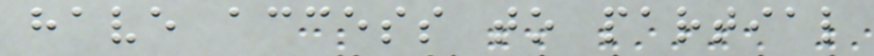have access to partial
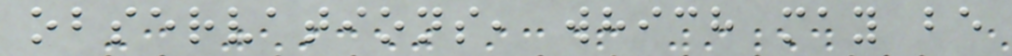observations, which may be
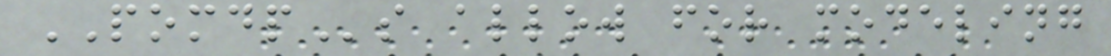POMDPs allow for modeling
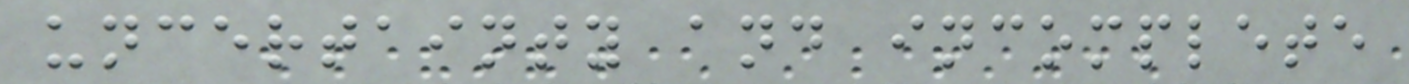uncertainty and incomplete
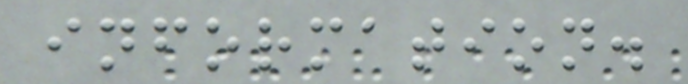information.
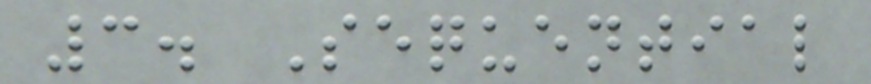3. Sequential
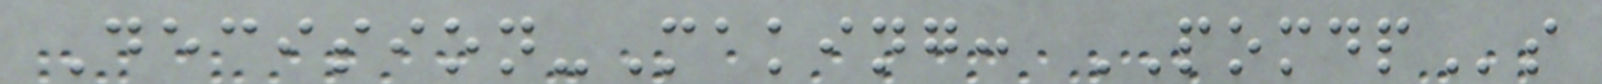Decision-Making: POMDPs
